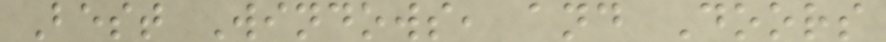Best Windows, and Doors
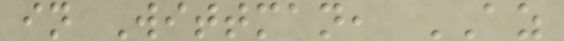in Wittman, AZ
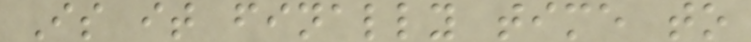Is it finally time to
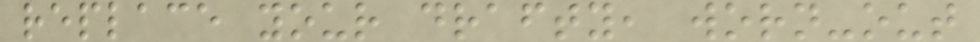replace your drafty, worn-out
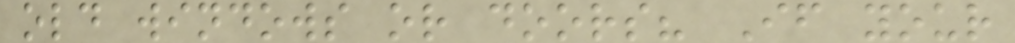old windows or doors? If your
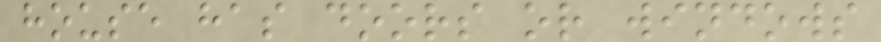house has doors or windows
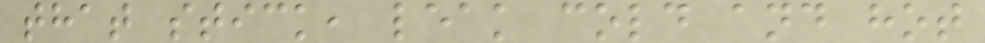that stick, leak cold and hot
